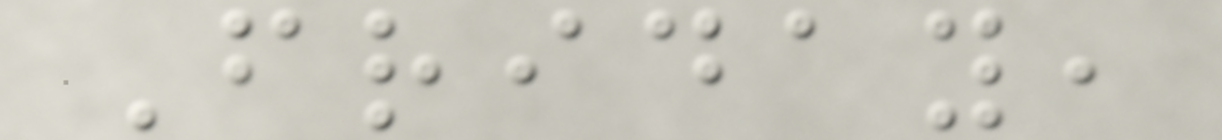Friday,
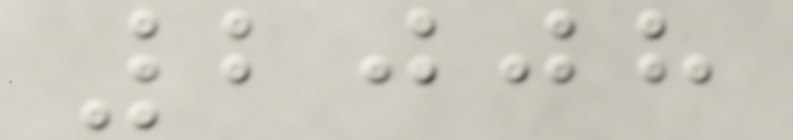2008
